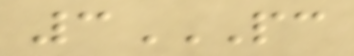3PC
